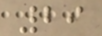29
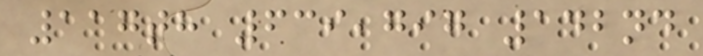117th 639,797 142nd
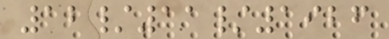12/11/1926
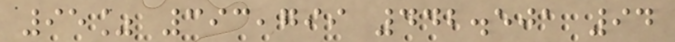95% 393,799 442.501 94
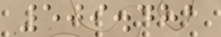509.481
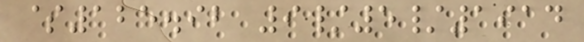$125.92 9/5/1914
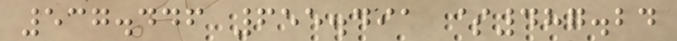537.446 655.491 $487.24
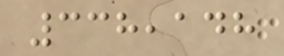338,148
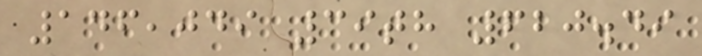146,049 39th 620.49
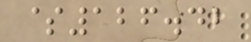$126.42
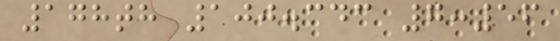178th 100.343 7:56
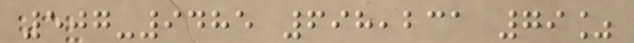507-9485 698,231 79%
